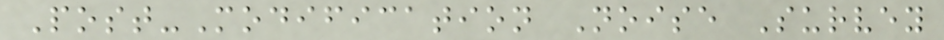Post-Modification Noise Survey
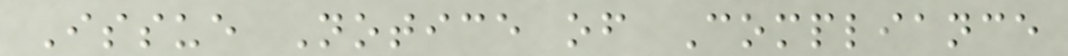Issue Notice of Compliance
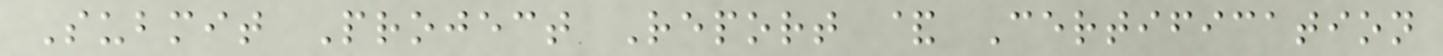Submit Project Report & Certification
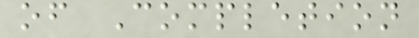of Completion
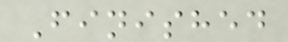Finished
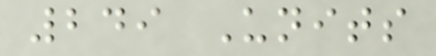249 Units
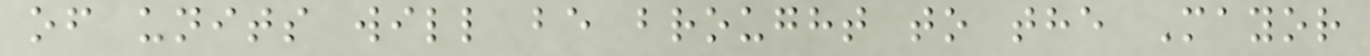of units will be brought to the Mayor
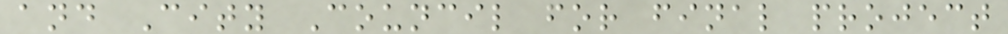and City Council for final project
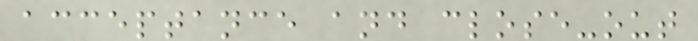acceptance and close-out
